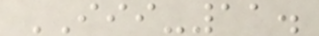III-11.
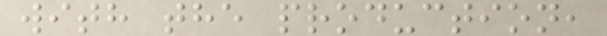with the production,
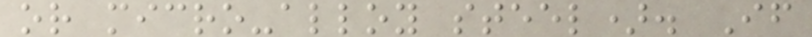or micro-alloy steel). If
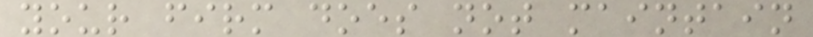your firm does not maintain
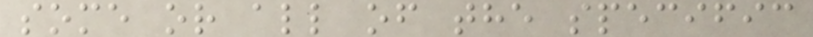some or all of the specific
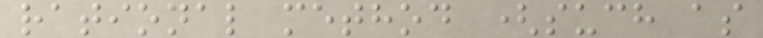rational method (such as
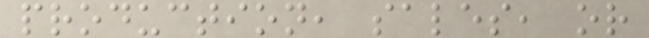production, sales, or
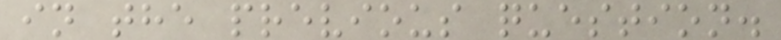in the previous question.
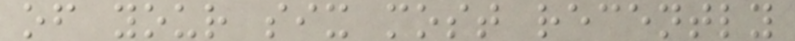of your six most recently
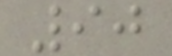90
